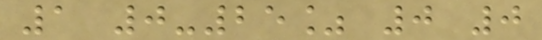1 0-25% 0 0
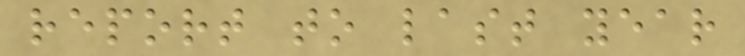report to last year
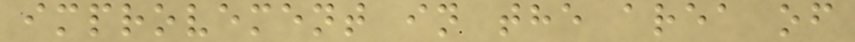improvement in the area of
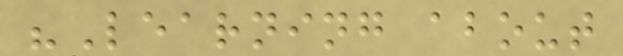"Learning about
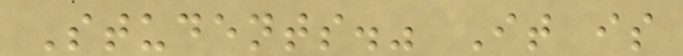Students." It is
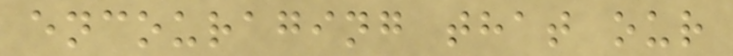encouraging that our
